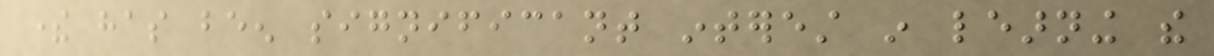there has been significant interest in learning the
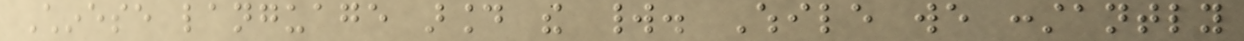Chinese language around the world. While we constantly
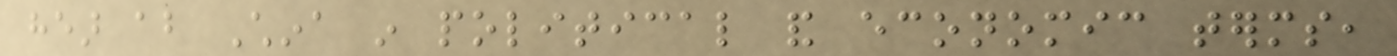hear about China in political and economic terms,
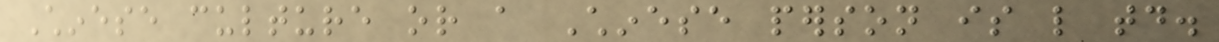Chinese culture or a Chinese person is like today.
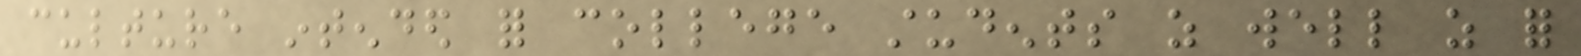culture intended for college students as well as for
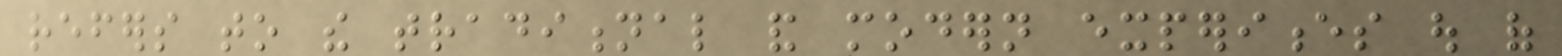refers to the traditional and modern experiences out of
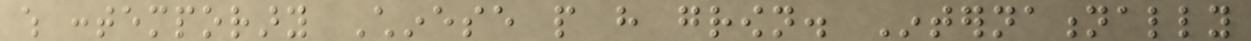which contemporary Chinese people have grown. Internationally
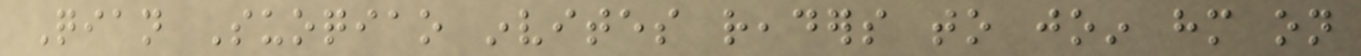Qian Suoqiao invites readers to join him on
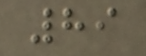89
